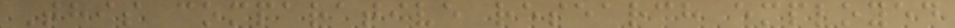This comparative research employed
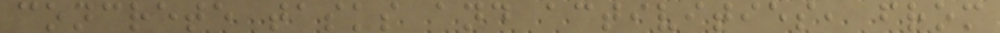concrete tasks and activities, from
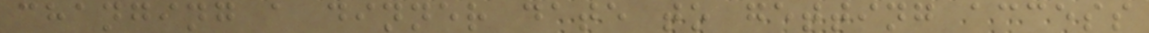changing a dinner date to getting access
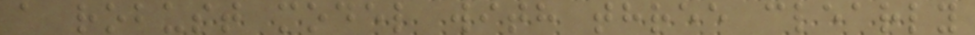a robust model with three clearly
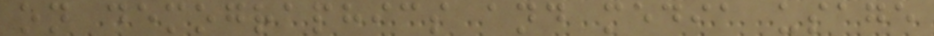on demographics and media usage
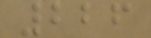226
